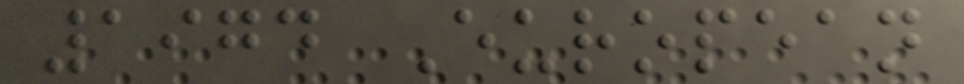1974 European
